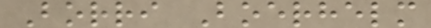Borri Boerhelm
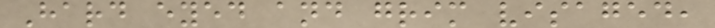Hard eyed and grim visaged,
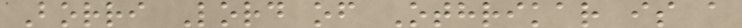Borri Lord of Othrikar is a
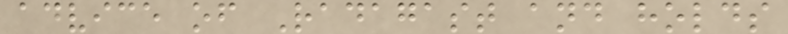advice of Radagast and holds
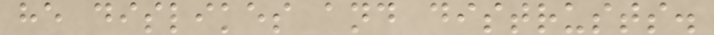he dislikes and distrusts.
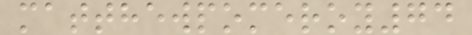matthewpomeroy74
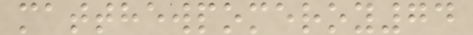matthewpomeroy74
